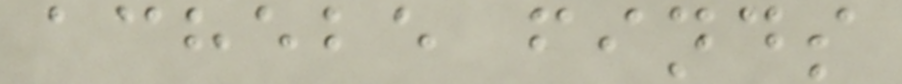achebe finds
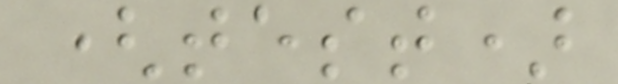(test)
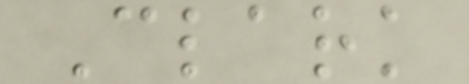Clark
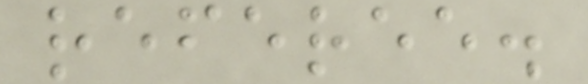referee.
